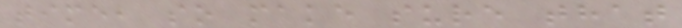time, so make sure that
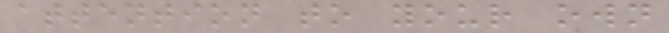attention to your own
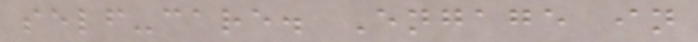self-care. Engage in
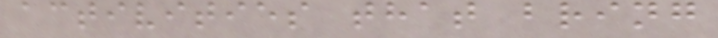activities that bring
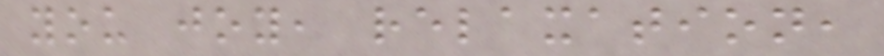you joy, relaxation,
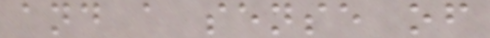and a sense of
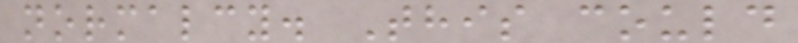normalcy. This could
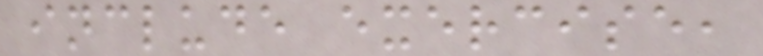include exercise,
